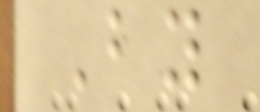By
